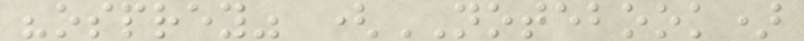"osprey" (NOTEBOOK)
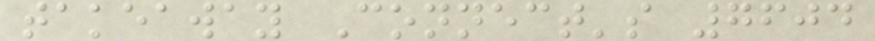takeaway Connect's 7604
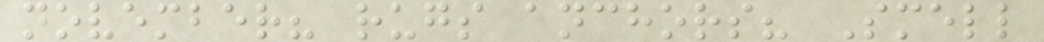november? rugs anchors? Smell
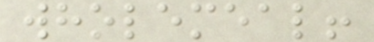wholemeal!
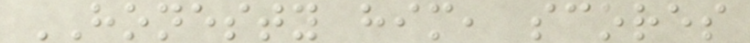HONESTY him, scores
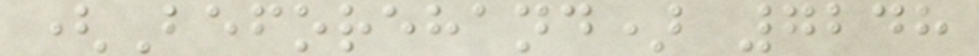(Beforehand) 7248
